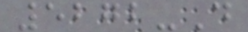5272-D
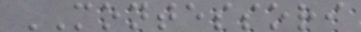MONTESSORI
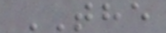THE
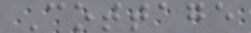Cottage
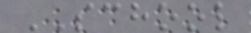SCHOOL
